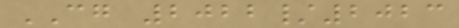CG 2022/2023
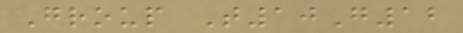Group T10G12
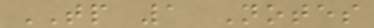TP 1 Notes
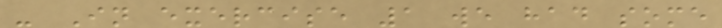- In exercise 1 we had some
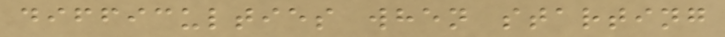difficulties when starting
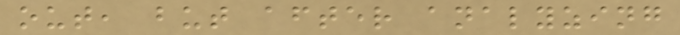out, but after analyzing
